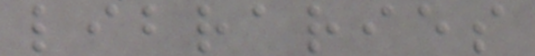libraries
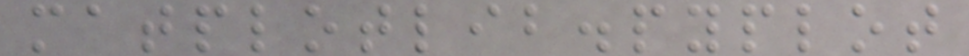matplotlib.pyplot
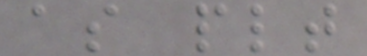as plt
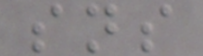sns
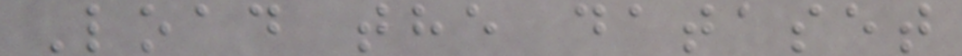Load the dataset
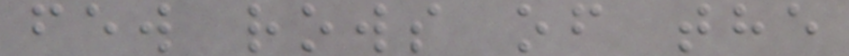few rows of the
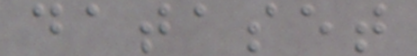dataset
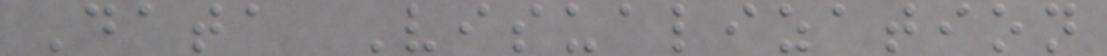Data Visualization
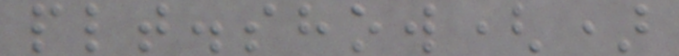plt.show()
